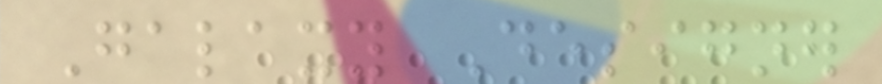Galaxy Designer
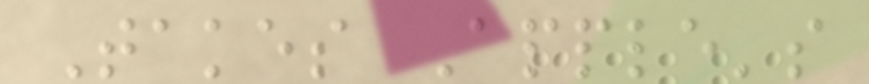Takes Apple's
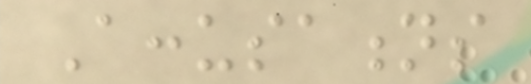Accusations
